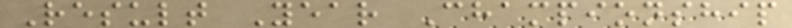Result Year Championship
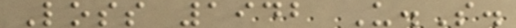Loss 1942 U.S.
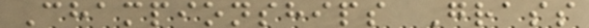Championships Grass
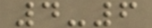4-6
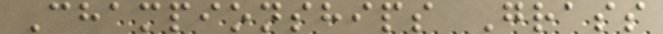Championships Grass
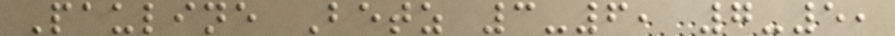Pauline Betz 3-6, 7-5,
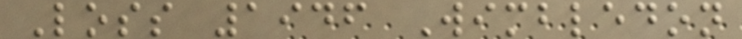Loss 1946 Wimbledon
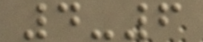4-6
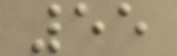55
